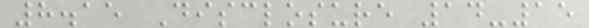8.15 Disclosure 14-15
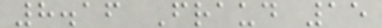8.16 Fraud 15
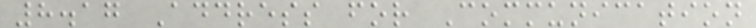8.17 Address for Communication
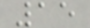15
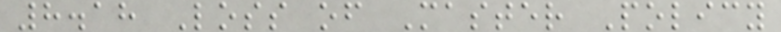8.18 Loss of Master Policy
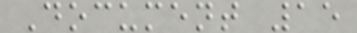Document 15
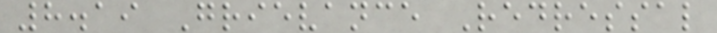8.19 Grievance Redressal
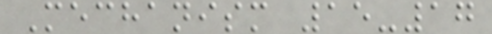Mechanism 15-17
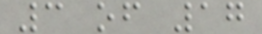3 of 17
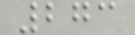273
